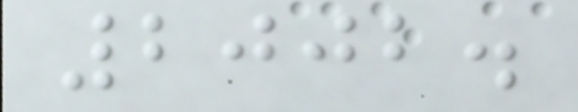2002.
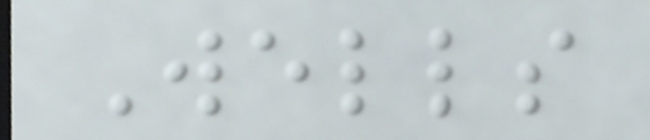Wells
